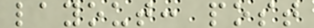layout: post
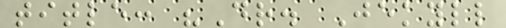title: "Dr. Jekyll
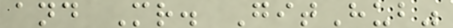and Mr. GitHub"
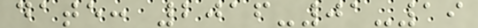date: 2016-01-19
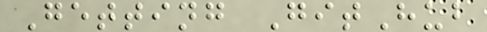Getting GitHub
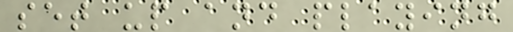set up and playing
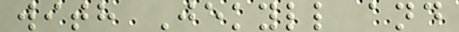with Jekyll and
